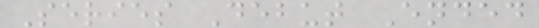Series Debut Ended
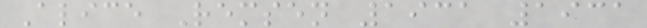Alice Remsen 1931 1931
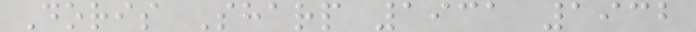Doris Sharp 1931 1932
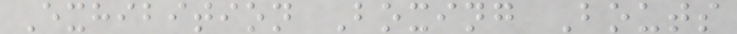Exhibition Boxing Bouts
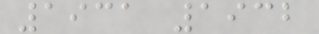1931 1932
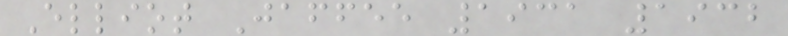Elliot Jaffee 1931 1932
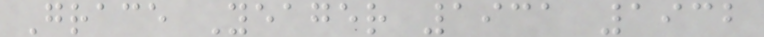Grace Yeager 1931 1932
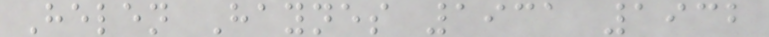Helen Haynes 1931 1932
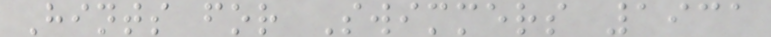Hints for Swimmers 1931
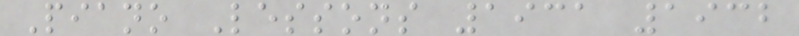Piano Lessons 1931 1932
